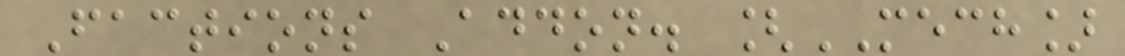Factions Addon. [MECH]
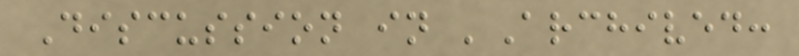Discussion in 'Archived:
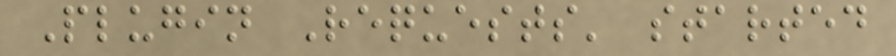Plugin Requests' started
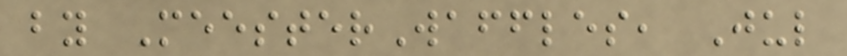by MeesterWaffles, Jul
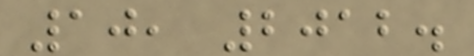10, 2012.
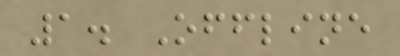1. Offline
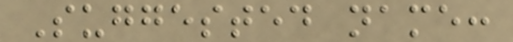Suggested name:
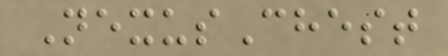NexusChest
